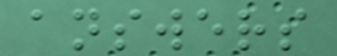answers
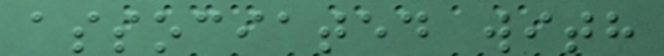associated with
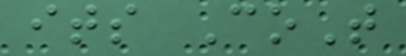its CoT
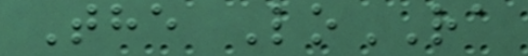The LoRA
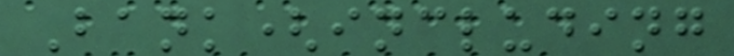Bank(including
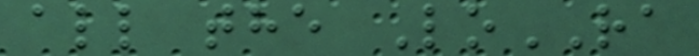all the LoRA
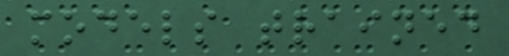models trained
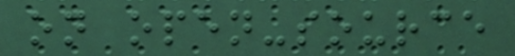on open-source
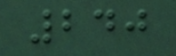240
